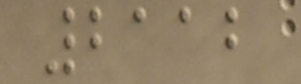2112
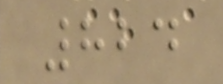824
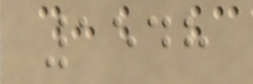1548
